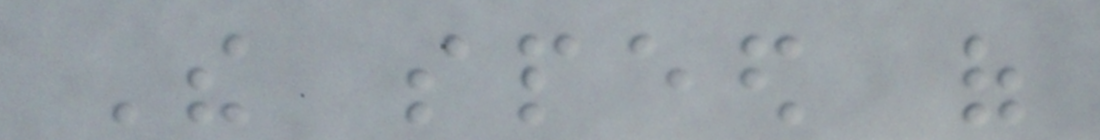The speed of
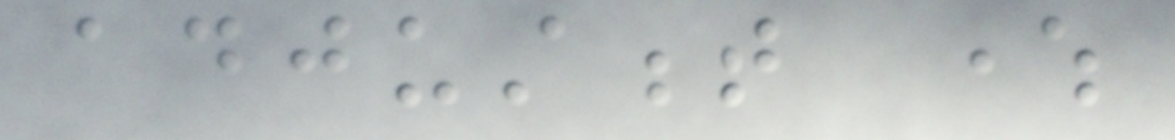adjustment where
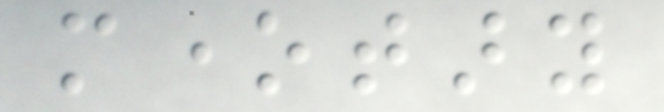monetary
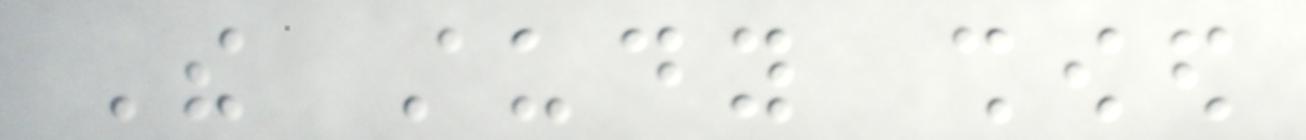The study showed
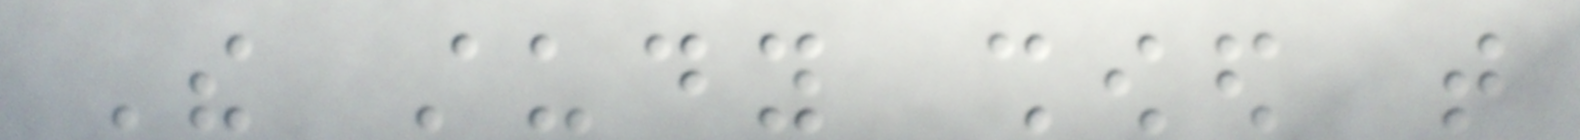The study showed that
